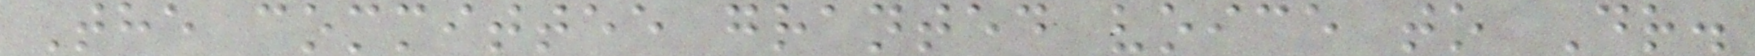The committee granted voice to Dr.
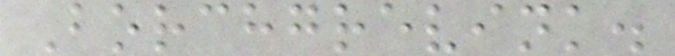Borchgrevink.
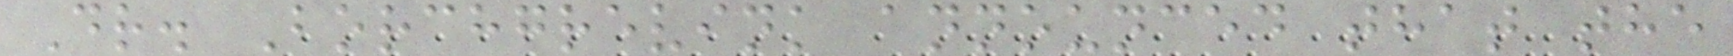Dr. Borchgrevink announced that the
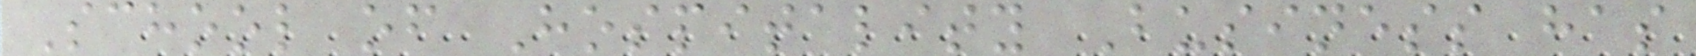School of Hospitality Business has
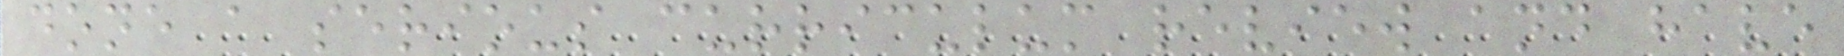done a serious curriculum review and have
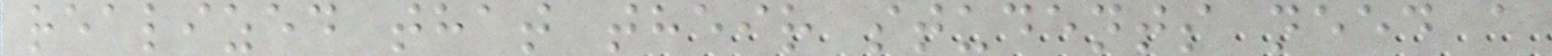realized that their students need a
